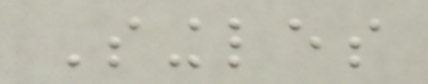Singles
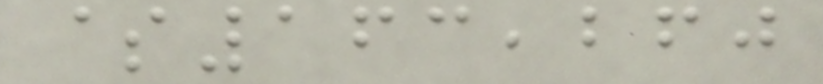$163,260
